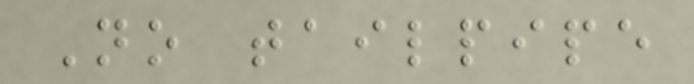No tailpipe
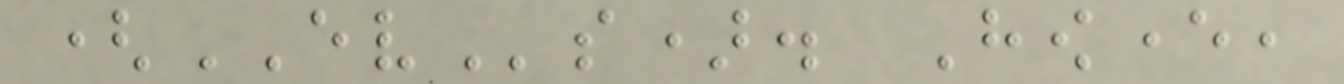(EVs). However,
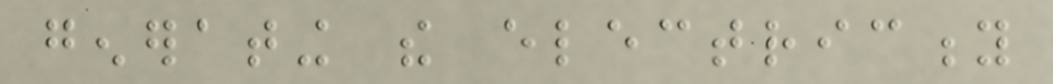generating the electricity
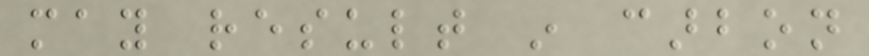may result in carbon
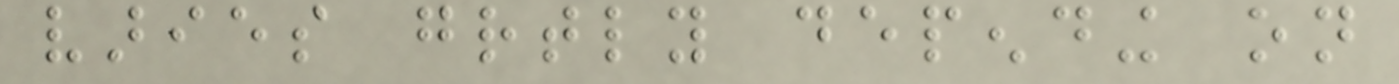varies greatly depending on
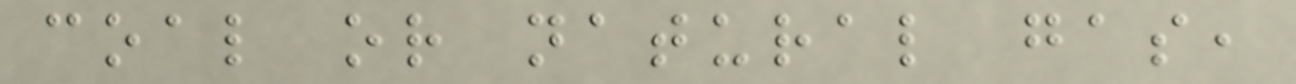coal or natural gas,
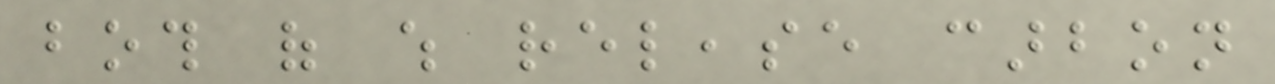both of which release carbon
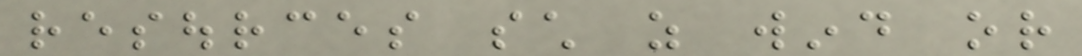resources such as wind or
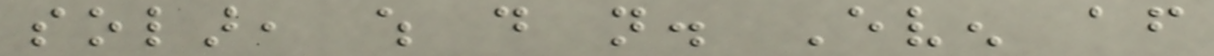solar, which do not. Even after
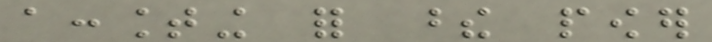accounting for these power
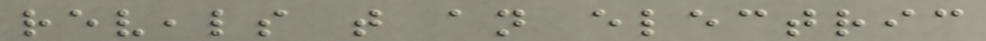reveals that an electric
